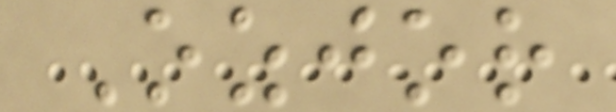Ozjor
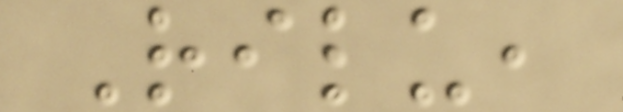Rilu,
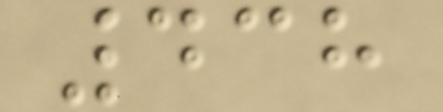438
